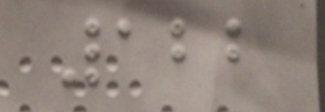122
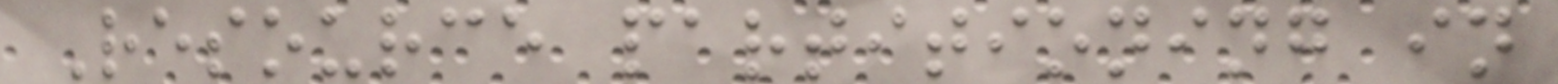Resource partitioning in
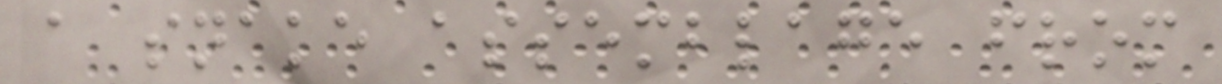a snake assemblage from
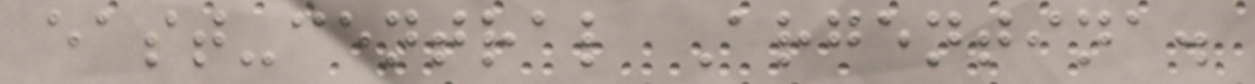east-central Argentina.
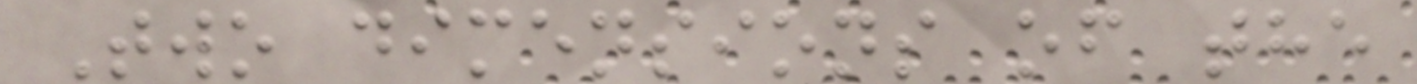Two dimensions of the
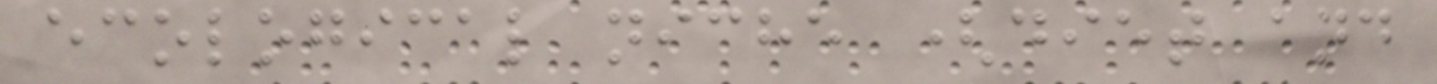ecological niche (diet and
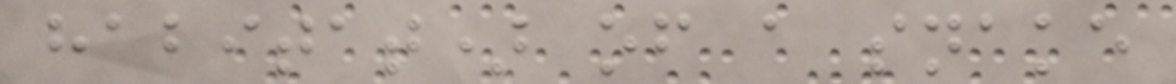habitat) of a snake
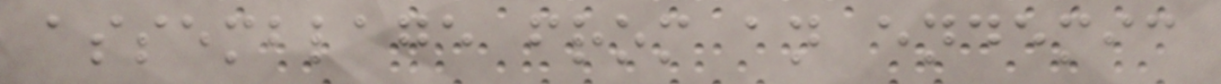assemblage from an endemic
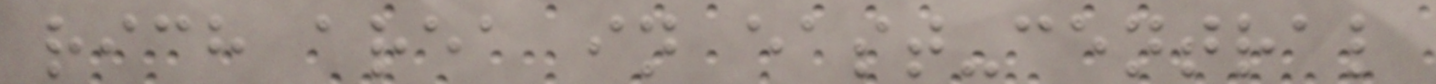rich area in east-central
